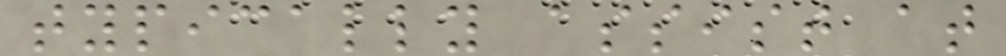typically assist at
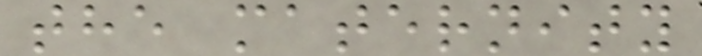the maternity
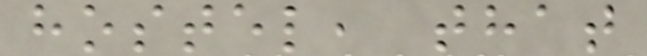hostel, that
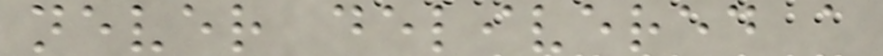never delivered a
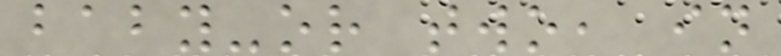baby-or two, in
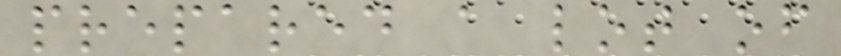prepared a lot of
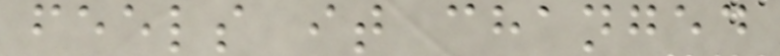feels it changed
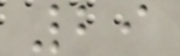29
